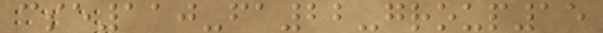cse110-fa22-group15
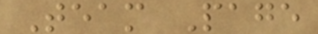Team Page
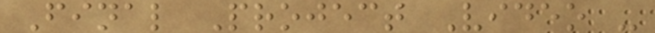Final Project Video -
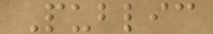Public
